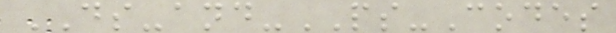DS-and-PS-Codes
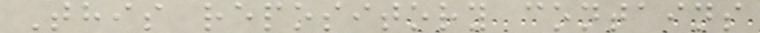This repository contains
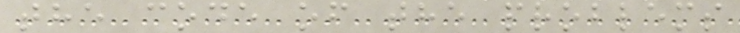the code of the problems
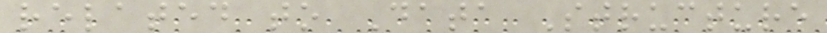related to Data Structure
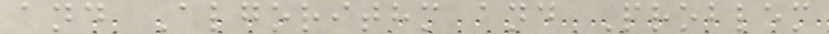and Algorithm and Problem
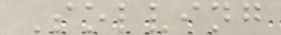Solving
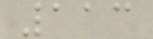113
